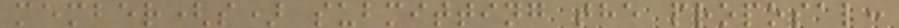member(s) submitting the proposal:
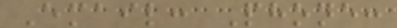Email: Phone:
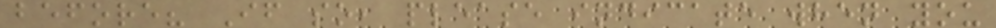before? If so, please indicate when you
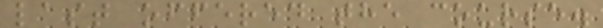last offered the course.
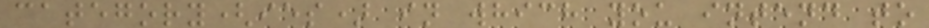category(ies) in which you intend to
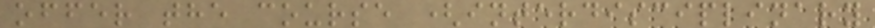offer the course (interdisciplinary
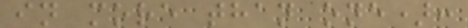in more than one):
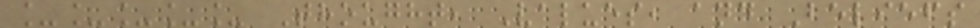_____ Thought, Values, and Beliefs
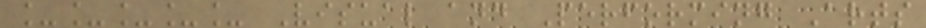_____ Visual and Performing Arts
